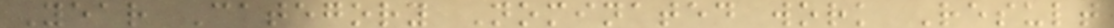Year Category Nominated work Result
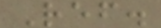Ref.
